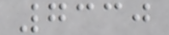7330
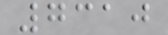7310
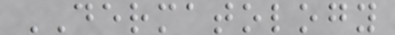DERMATOLOGY
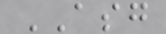ASG
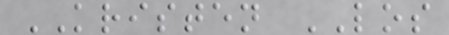KRISTEN LOS
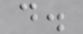d.
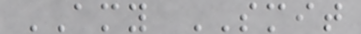AMY SMIT
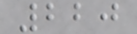220
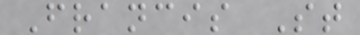Francis St
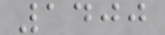1400
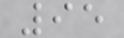95
